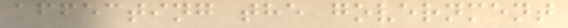affecting the government
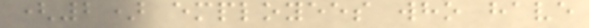(2) employees who have
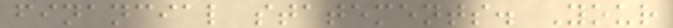financial statements. Your
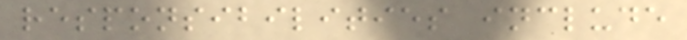responsibilities include
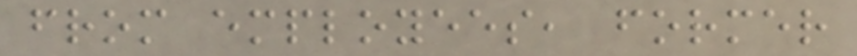from employees, former
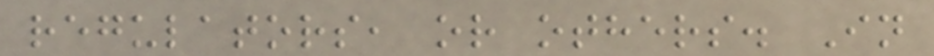regulators, or others. In
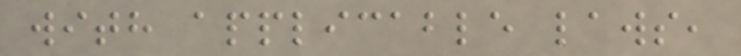with applicable laws,
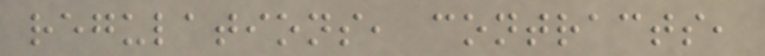regulations, contracts,
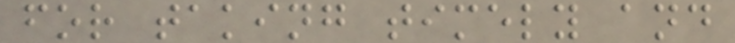for taking timely and
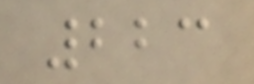223
